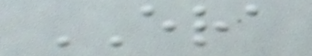ERA
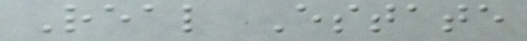Real Estate
